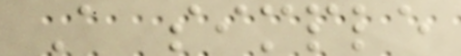A simple
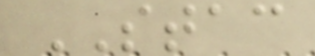STAC
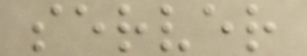server
